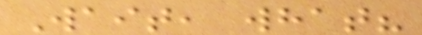Wait, what?
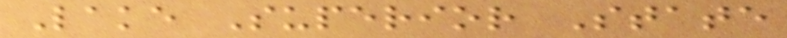Lake Superior State
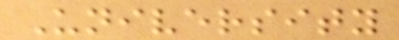University
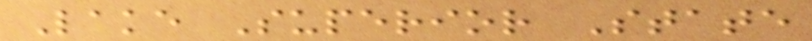Lake Superior State
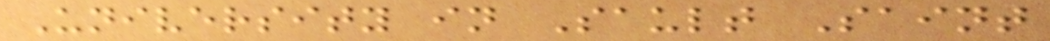University in Sault Saint
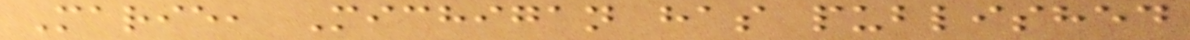Marie, Michigan has published
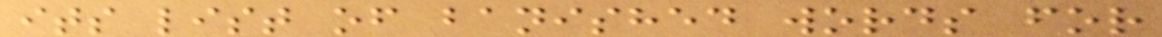its list of banished words for
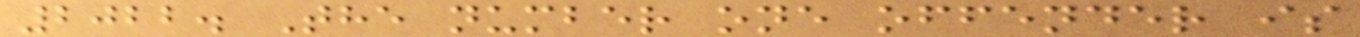2022. The number one offender is
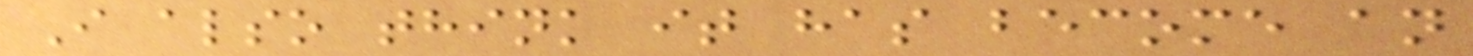I also think it has become an
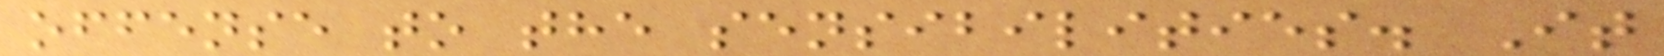offense to the sensibilities. It
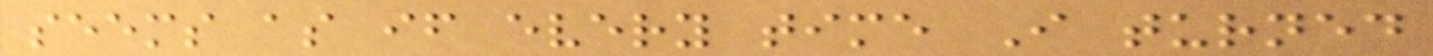seems as if every time I turned
